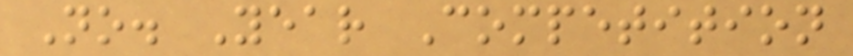No. Year Competition
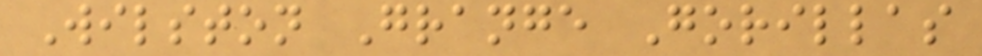Wilston Grange Gorillas
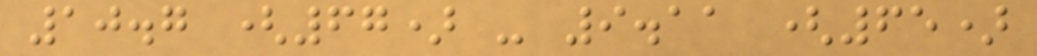10.7 (67) - 9.11 (65)
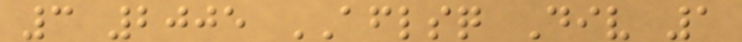3 2005 AFLSQ Div 1
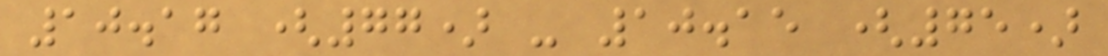10.17 (77) - 10.15 (75)
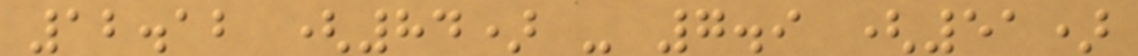12.12 (84) - 7.9 (51)
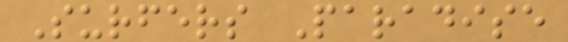Surfers Paradise
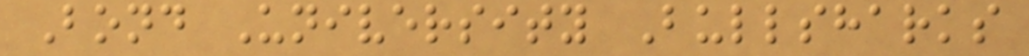Bond University Bullsharks
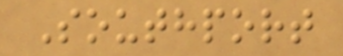Southport
